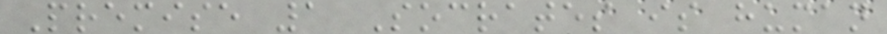Premise 1 Socrates is human
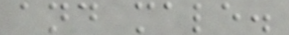and male.
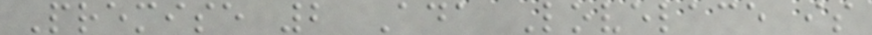Premise 2 Ada Lovelace is
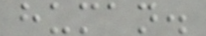human.
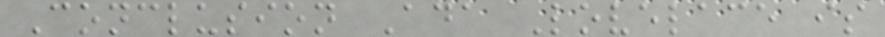Conclusion Ada Lovelace is
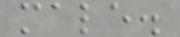male.
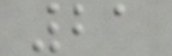21
